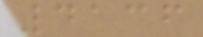4136
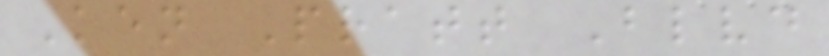Ken Pratt Blvd
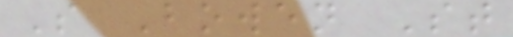S Bowen St
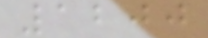1200
